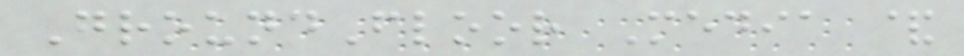GroundFloor Media &
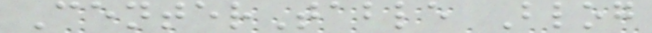CenterTable Blog
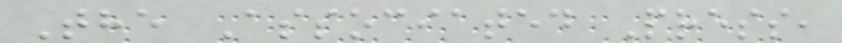The Associated Press,
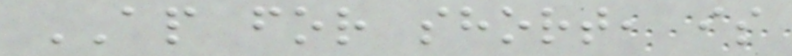AP for short, is
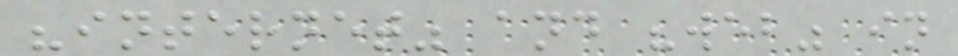"internet" and "web" in
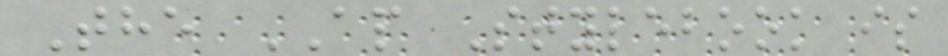The AP Stylebook is
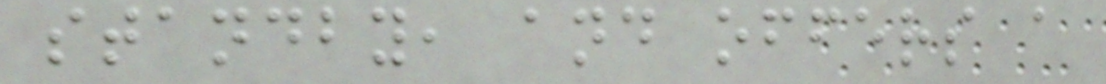standby, and offers a
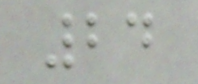24
